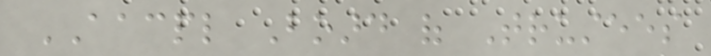AACPL Board of Trustees
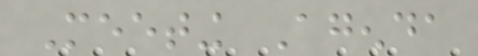Meeting Agenda
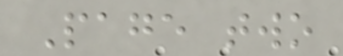Page two
